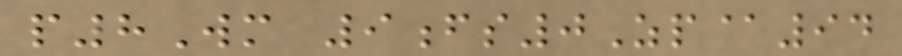p8Wm 9fs0Zp@94
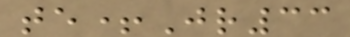te+Jr33
